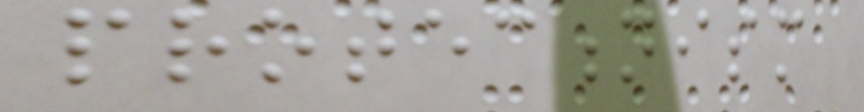protectionism
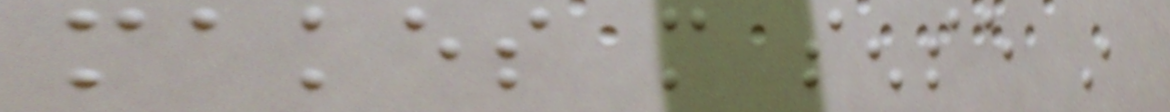makes more sense in
